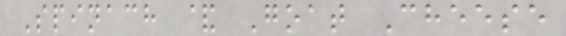Spinach & Goat Cheese
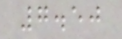7.50
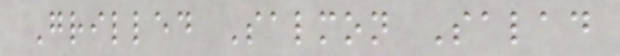Grilled Salmon Salad
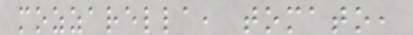mozzarella, tomato,
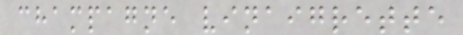champagne vinaigrette
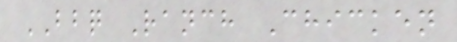BBQ Ranch Chicken
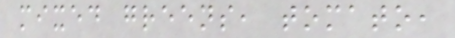mixed greens, tomato,
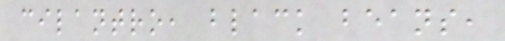cilantro, black beans,
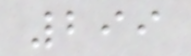299
